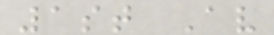1st Av
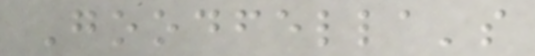Goodfella's
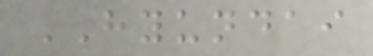HYUNDAI
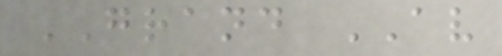GRAND AV
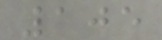105
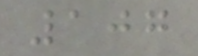107
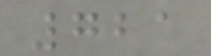721
